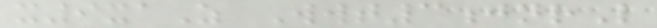x9xaZ Wwt3jnrL
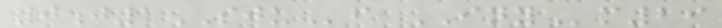0j1SJUf INYm29
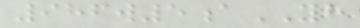986w5aYH
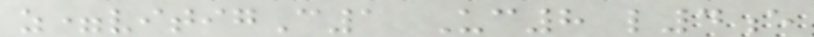z=vitigC1 Uc8 l4e
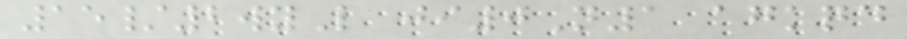15/2wyL ji0N1 agkqd
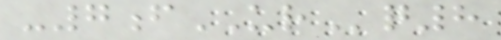-7fURq8
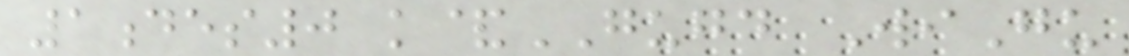1des0 k&GUGD WiGu
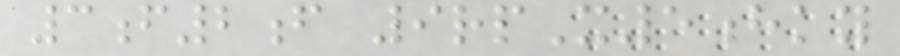3f2f 9rpX5hky
